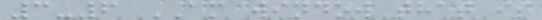3-6 AM window that is
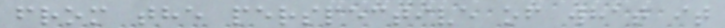from the perspective of what it
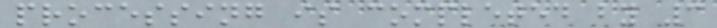processing is completed by 3
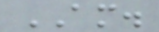AM.
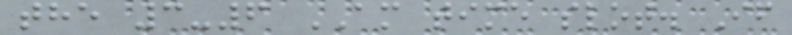the 3-6 AM time slot. If
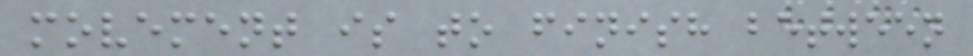movement is to finish between
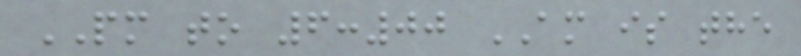PM to 6:00 AM is the
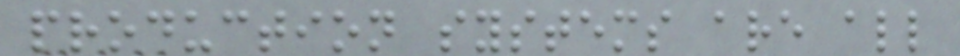production systems are all
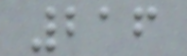216
